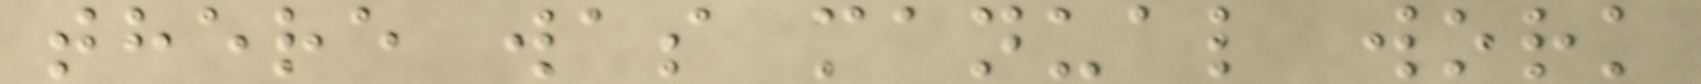there was manual work
